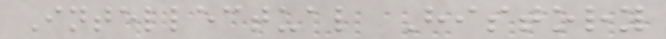Intellectual History
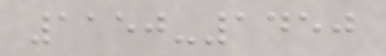1150-1450
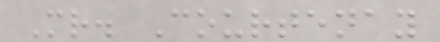Mr. Courtenay
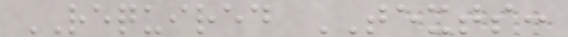REQUIRED TEXTS:
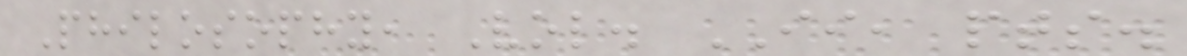Philosophy, Vol. II, pts.
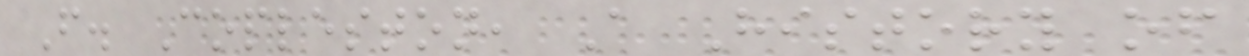F. Copleston, A History of
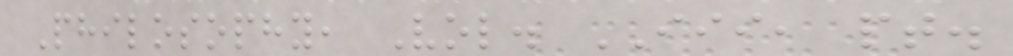Philosophy, Vol. III, pt.
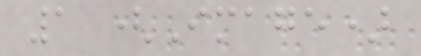1 (Image)
